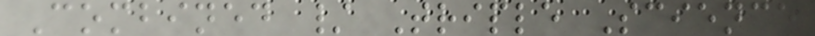Combined / Triple Science
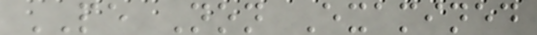PE Non Examined
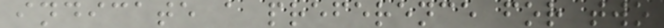indicate a preference for two
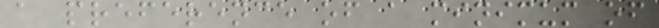a preference of a minimum of
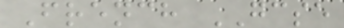French GCSE
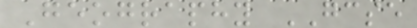Geography GCSE
